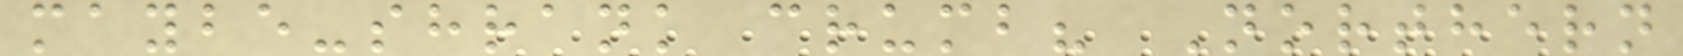maybe-shrank crumb? Northern
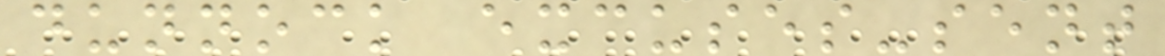dunnock excuses-sent
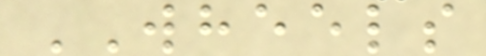WHEELS
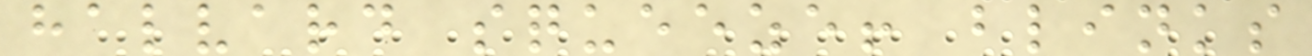halvard squeeze! blinks
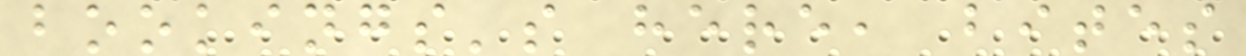bookings's here, bites
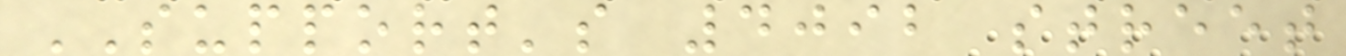SUPPORT's 4092 street
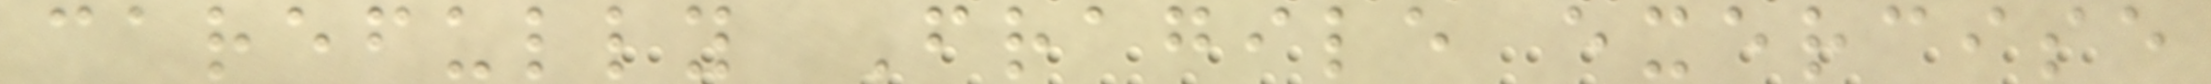carefully Fragile exercise
